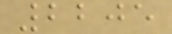2205
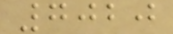7020
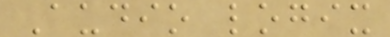Audio logix
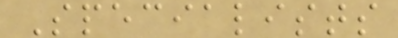Specialists
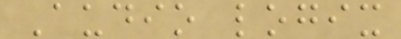Audio logix
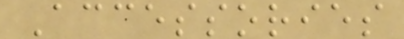Accessories
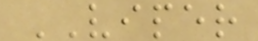VIPER
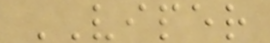VIPER
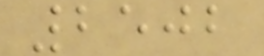2502
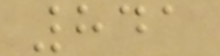841
